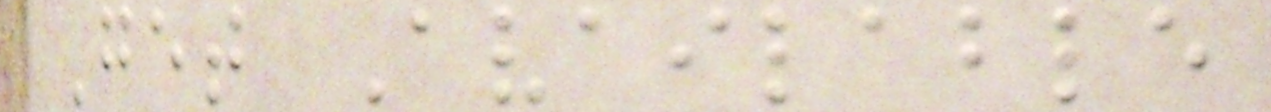Get Available
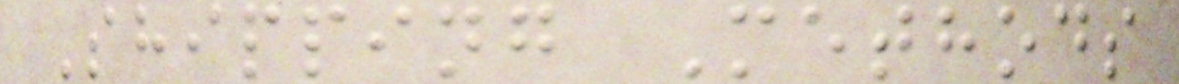Shipping Methods
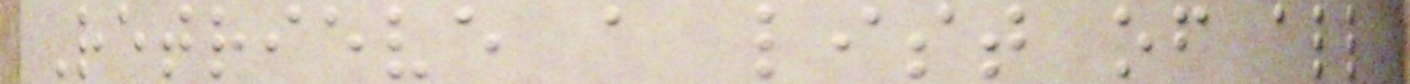Retrieve a list of all
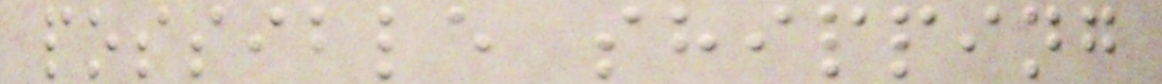possible shipping
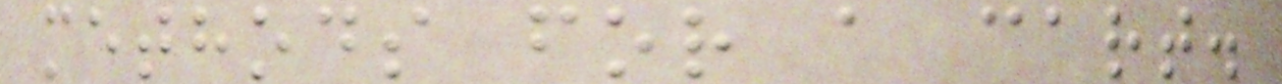methods for a cart.
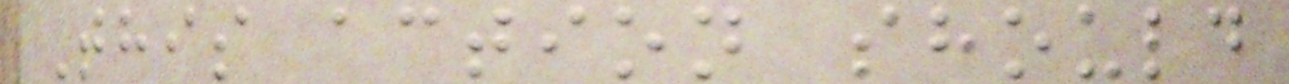This action should
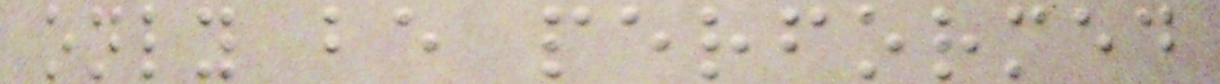only be performed
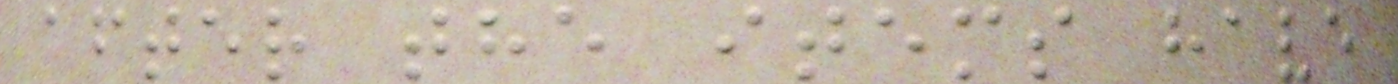after the items have
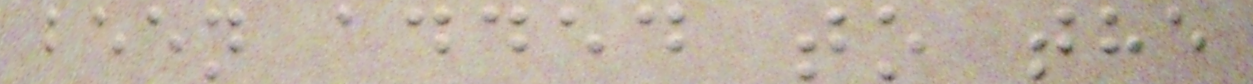been added to the
